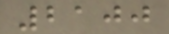2100
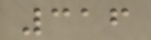316
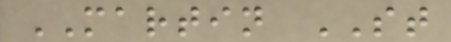MARTIN ST
